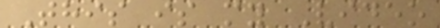This is my Video
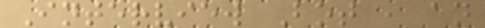Interview Bot , an
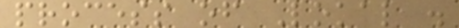process of Lokal .
